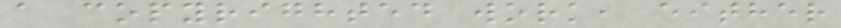a copyrighted work, either
